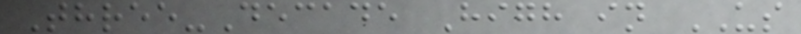Three-Decade High in US
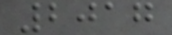2017
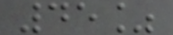45%
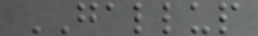GALLUP
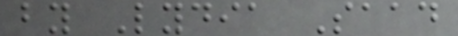by Lydia Saad
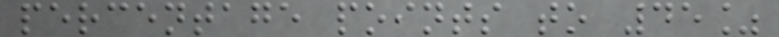percentage points to 45%
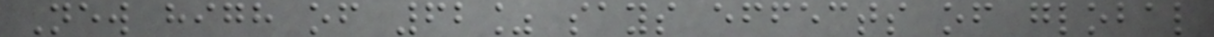New high of 62% says effects of global
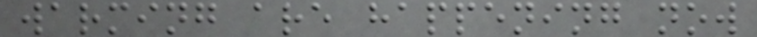warming are happening now
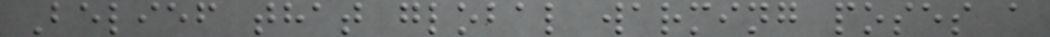Belief that global warming poses a
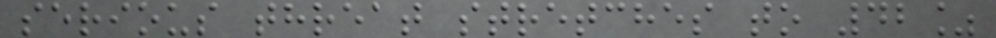serious threat stretches to 42%
